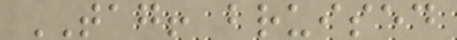TAG! bruised
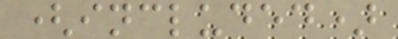(included)
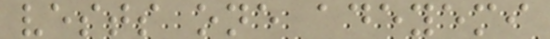vests one adeyemi
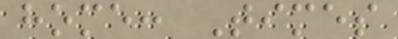home: Times
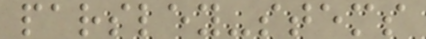parsley-stems
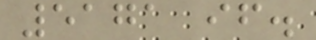5171 if.
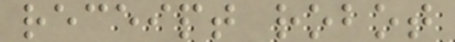receipt robot
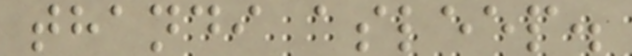thandi asleep.
